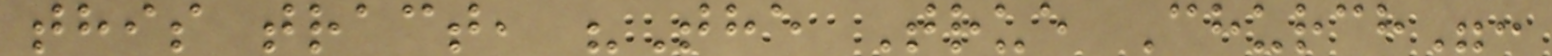this tract, "The True Church":
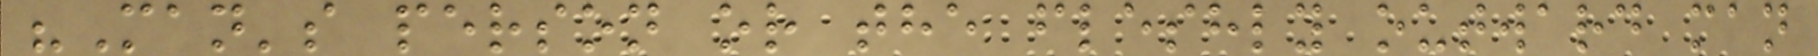"Man's person or the fleshly outward man
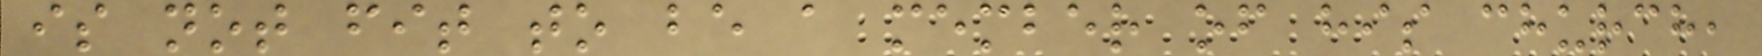is not fit to be a member of his church,
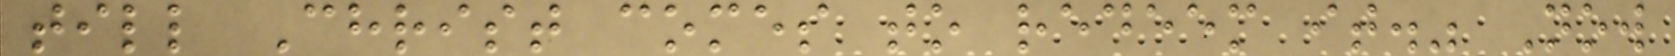till Christ comes to redeem it." Now
